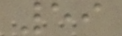59
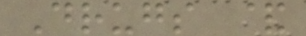Drugs &
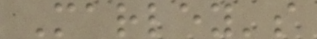Marley's
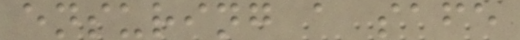ensuring a safe
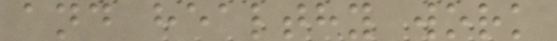and healthy work
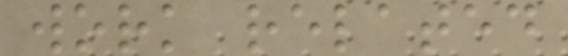work related
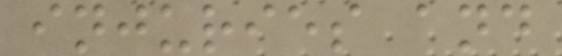injuries and
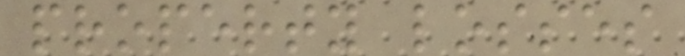property losses
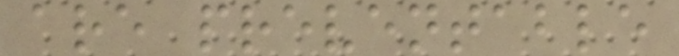are preventable
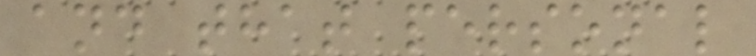and that personal
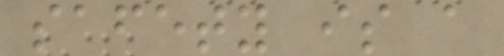safety is a
